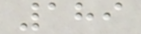189
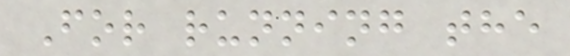For running the
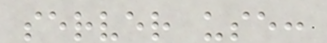server use:
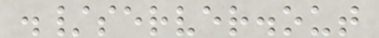./server.out
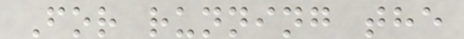For running the
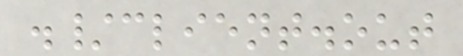./client.out
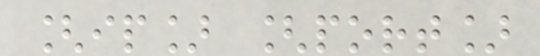[ip] [port]
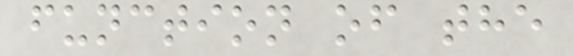function of the
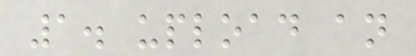1. upload an
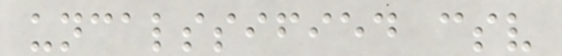uncalssified csv
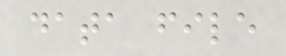data file
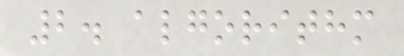2. algorithm
